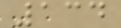134
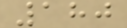180
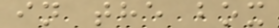in the box
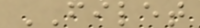FILET
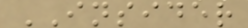INSIDER
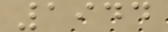1944
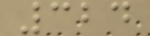324
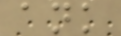ank
